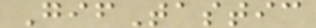GifTastic
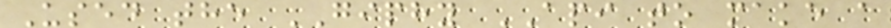Used the GIPHY API to make a
